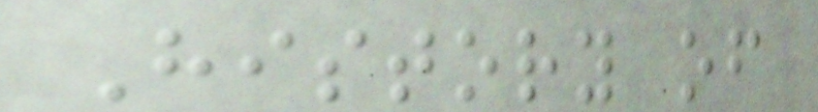History of
